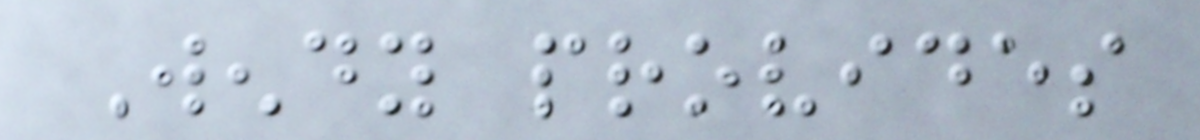Wendy provides
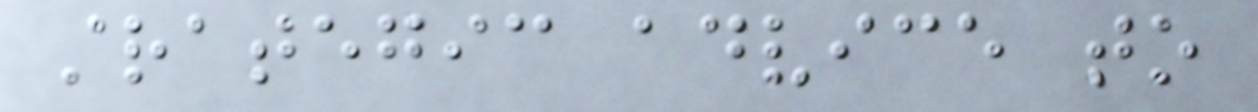strategic advice to
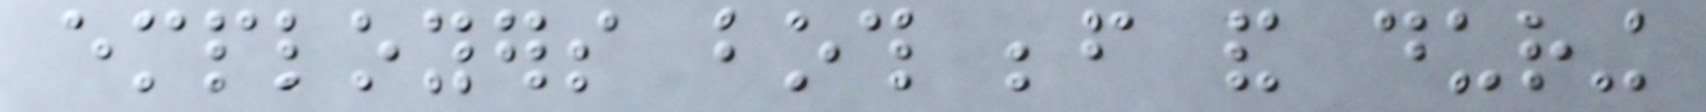employers both before and during
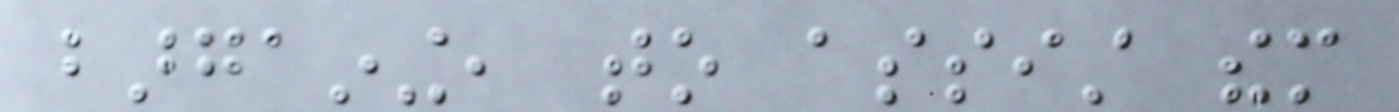bargaining, to assist them
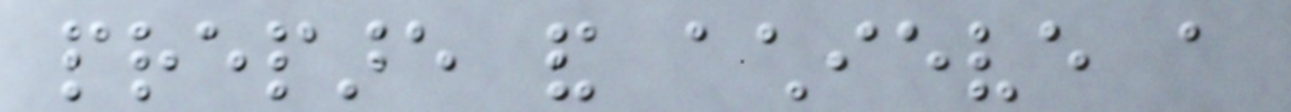prepare and achieve a
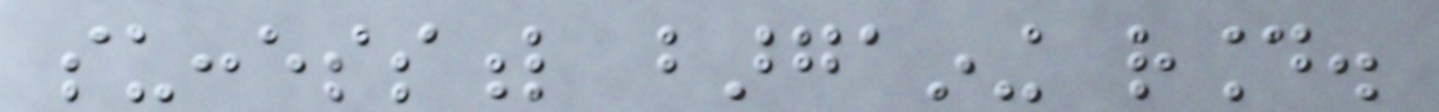successful bargaining round.
